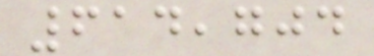614,704
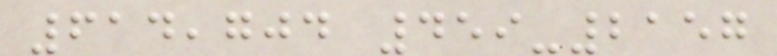614,704 459-2157
